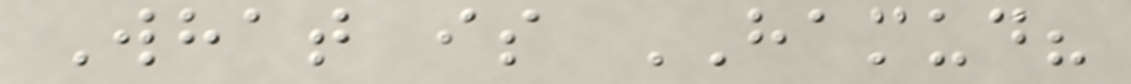What is HAMUD?
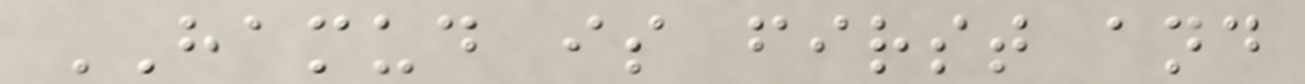HAMUD is first and
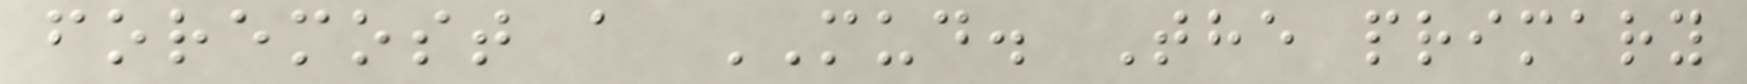foremost a MUD. The primary
